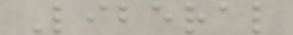Liberal
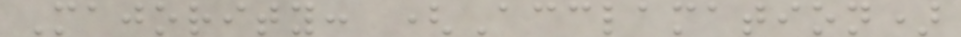Majority: (Acclamation)
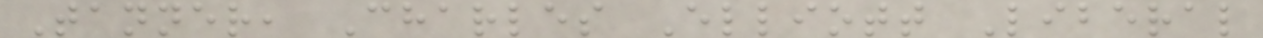Tanner, Charles Elliott Liberal
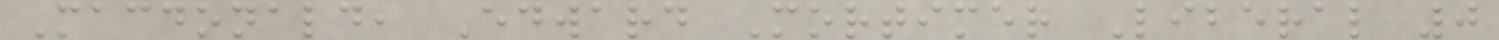Macdonald, Edward Mortimer Liberal 0
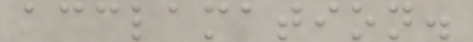acclamation.
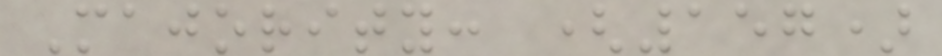Majority: (157)
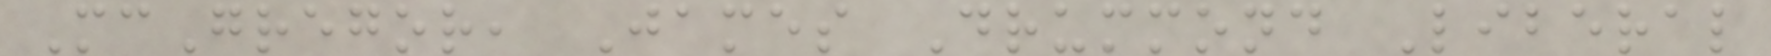McGregor, James Drummond Liberal
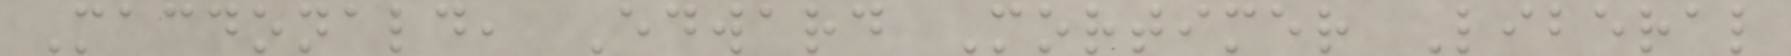Macdonald, Edward Mortimer Liberal
